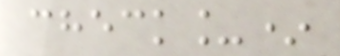check_*
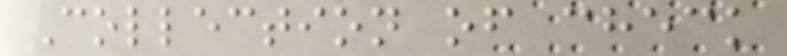Collection of check
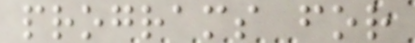programs for
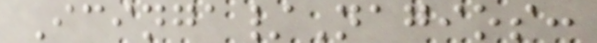Icinga/Nagios:
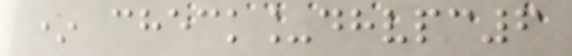* check_dhvpc6
